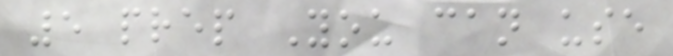5 prep You can use
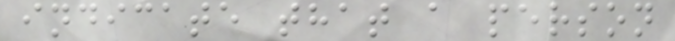indicate that a person
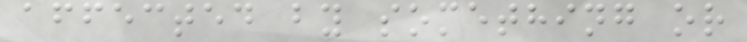affected by something or
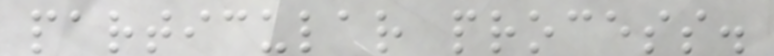particular process.
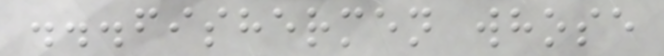...fishermen whose
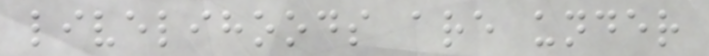livelihoods are under
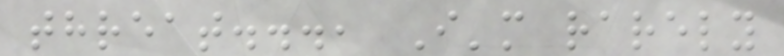threat..., I'm rarely
